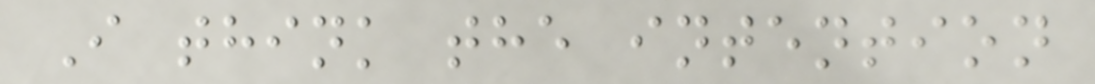I think the intention
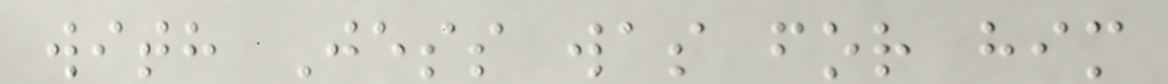with Jess was for him
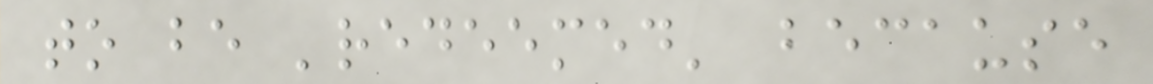to be 'redeemed' because
